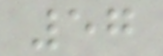57
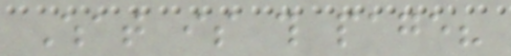What is this page?
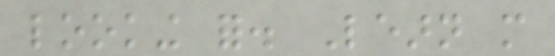looking for. Learn more
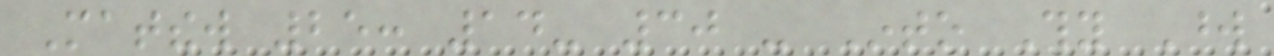Matthew 25: 14- 30 - Into Thy Word
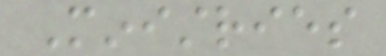Ministries
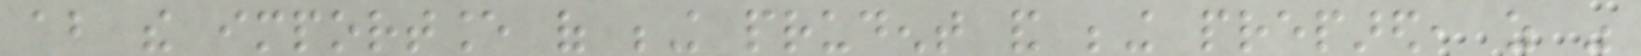about the importance of being prudent and being prepared, as was
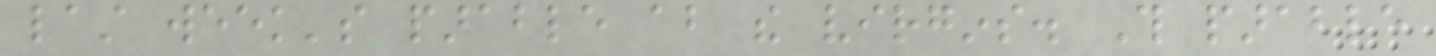last week's parable about the virgins. This parable
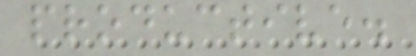productive.
